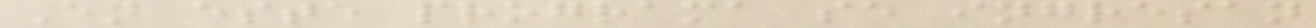En este programa se ingresan
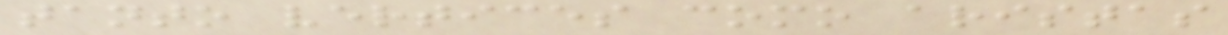tanto vertices como aristas
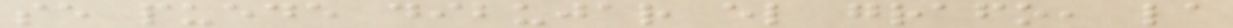se puede dibujar el grafo, la
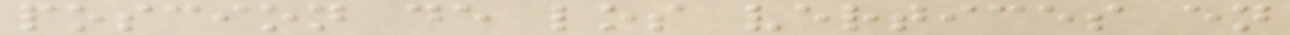poscion de los vertices en
